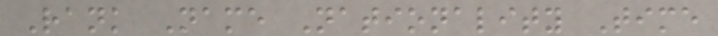Rank Name Nationality Time
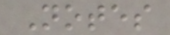Notes
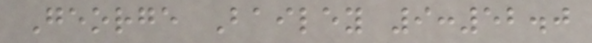George Bailey 9:52.0
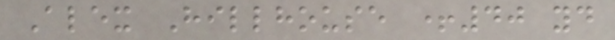Alex Hillhouse +40 yd
